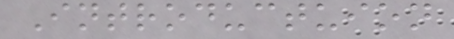Introductuion
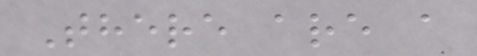There are a
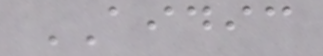AIDIC
